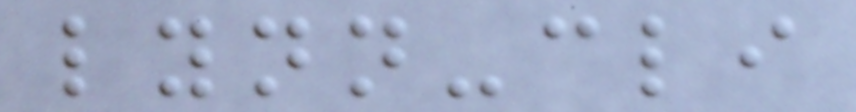lynn-cli
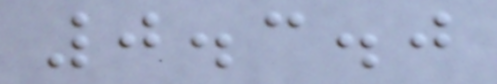0.3.0
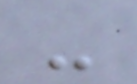-
